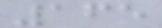165
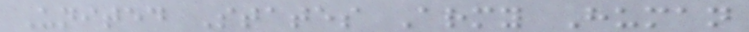United States Army Human
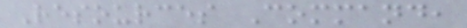Resources Command,
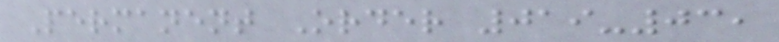Permanent Order 019-03,
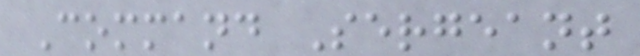Command Sergeant
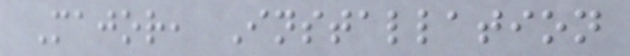Major, Installation
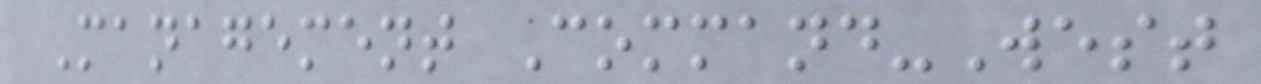Management Command-West
